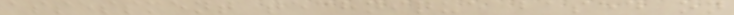assessment technique based on
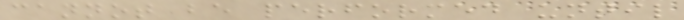cannot be performed until
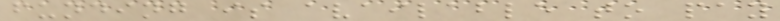funding is available to pay
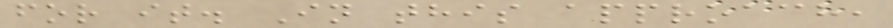for it. In this approach,
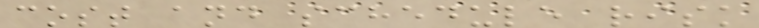cost and schedule risk
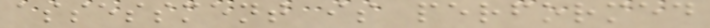assessment is performed
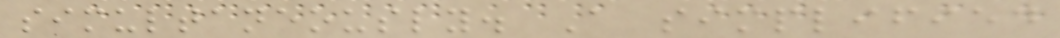simultaneously. A simplified
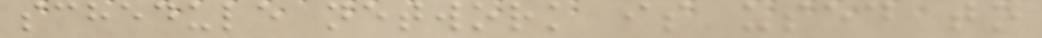schedule network is used to
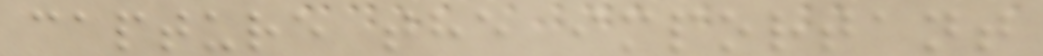capture the important
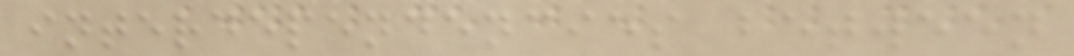interdependencies between
